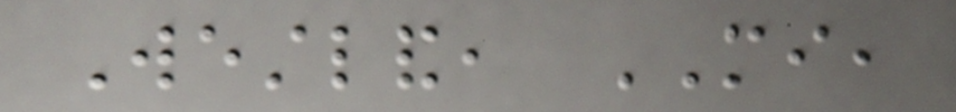Westland, MI,
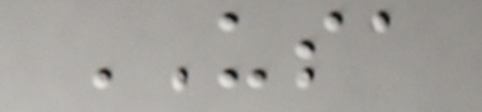USA
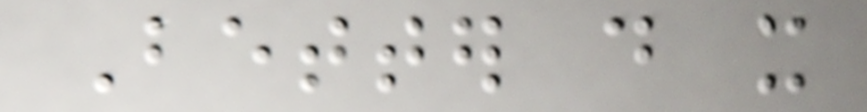Better do it
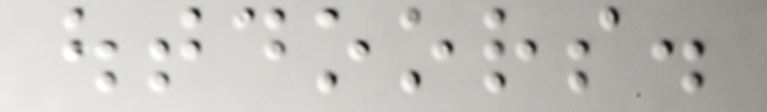outdoors.
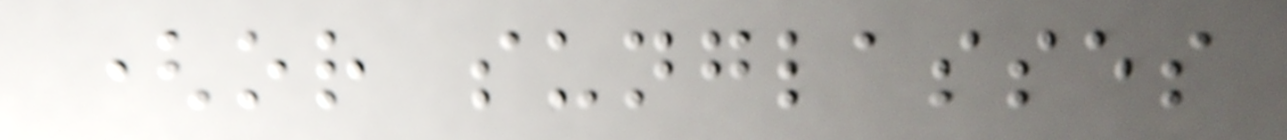(or sunglasses
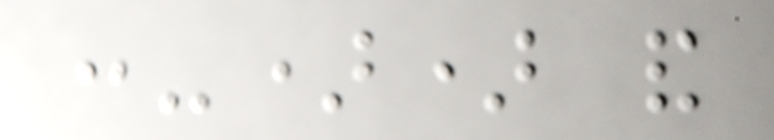:-)) and
